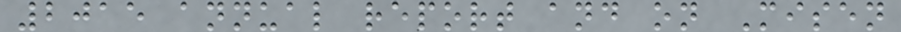2015 annual report and on Misen
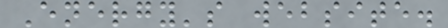Energy's website.
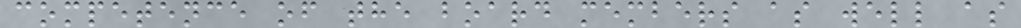competence of the board members as well as
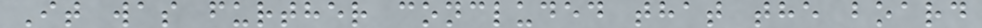It was further concluded that the board
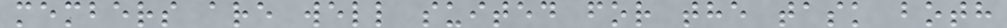members are well suited for the task both
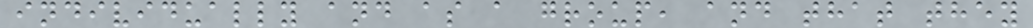individually and as a group, and that they
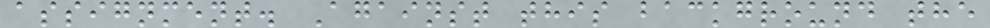assignment. Against this background the
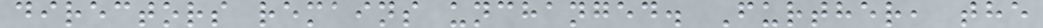directors remains unchanged. Further, the
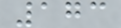173
